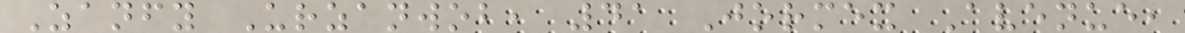Zanfy Urzanwob, 41 Jormex Avenue,
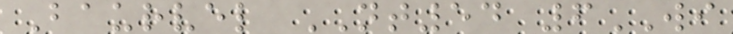Baurvel NT54 6WI
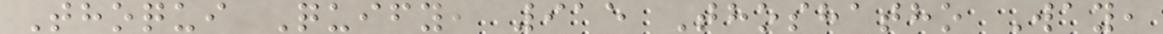Thoqui Quify, 915 Thoshatho Way,
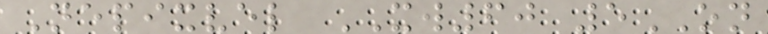Nepixvel XW60 5ON
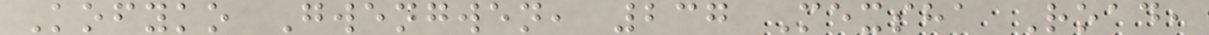Kofyko Gwengwen, 237 Mexsha Road,
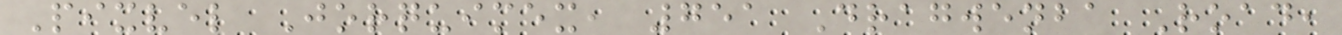Pixvel Jorquimex, 751 Dragwenba Road,
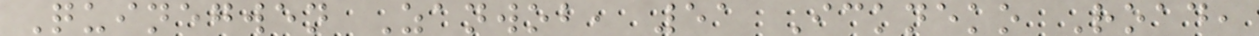Quinegwen Zanwob, 51 Ickneko Road,
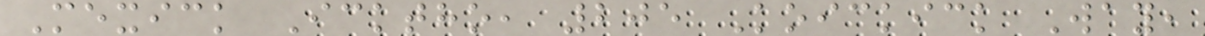Mexick Icktho, 205 Koickick Way,
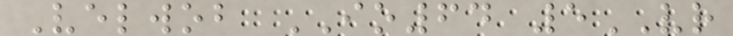Velwob IO64 5VR
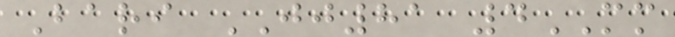Bari JJ81 4MM
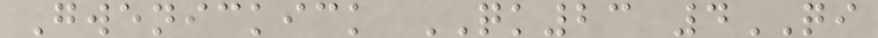Gwenickick QK23 4QI
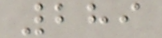289
